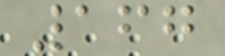167
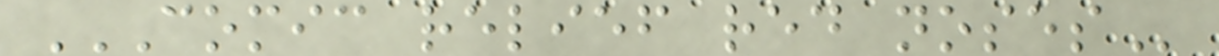COMIC RELIEF RED NOSES
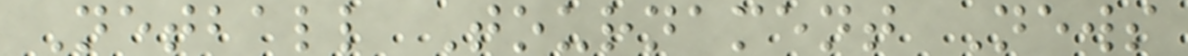Netball Tournament News
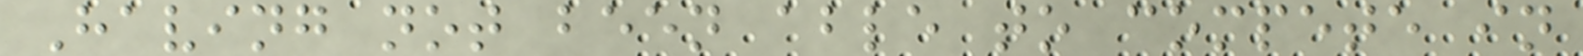Having not been able to compete in
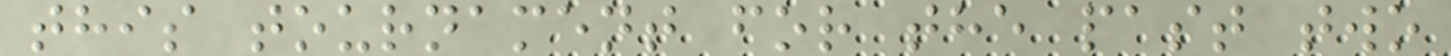this tournament for the past two
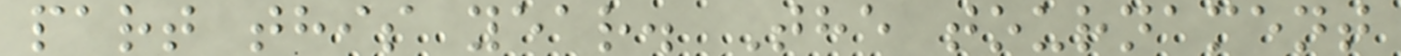part this year. The tournament
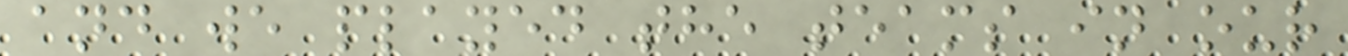and we played the teams in our
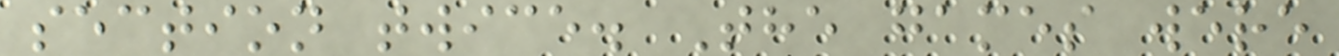section twice. The games were
